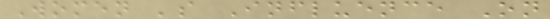Women 's Influence On
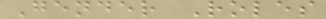Gender Roles
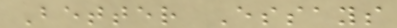Better Essays
